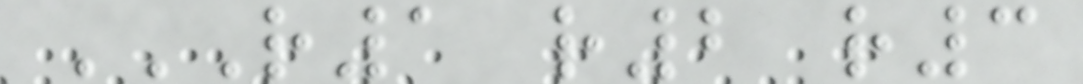R1 R2 R3
